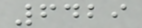6429
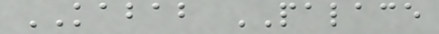KABAB PALACE
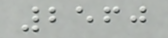2560
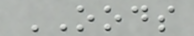OODS
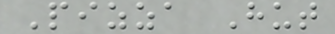Pizza Hut
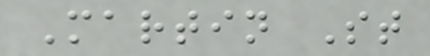Martin St
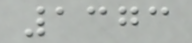1373
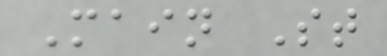Main St
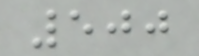500
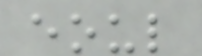eoul
